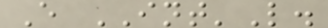E INT'L.
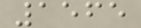1565
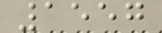1557
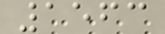1563
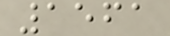1561
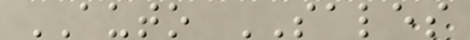AUTO SALES
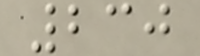230
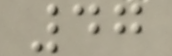47
